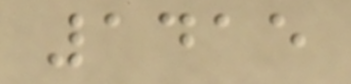1415
